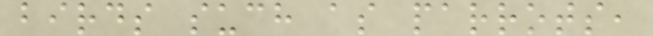birds such as parrots,
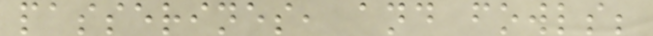passerines, and fowls;
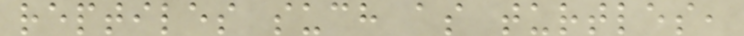reptiles such as turtles,
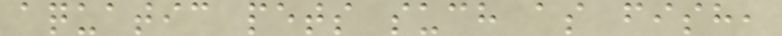aquatic pets such as fish,
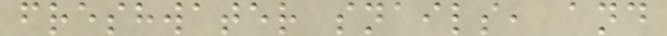freshwater snails, and
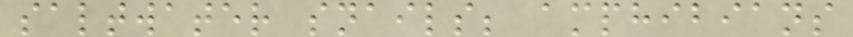saltwater snails; amphibians
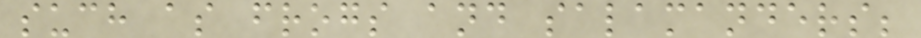such as frogs and salamanders;
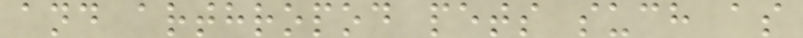and arthropod pets such as
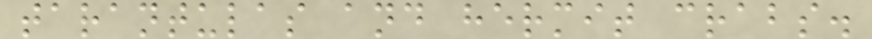tarantulas and hermit crabs.
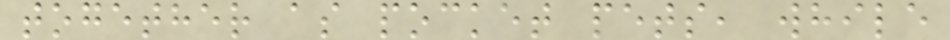together as pocket pets, while
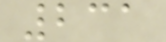231
